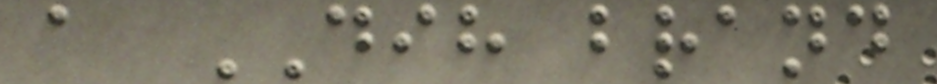a DIH brand
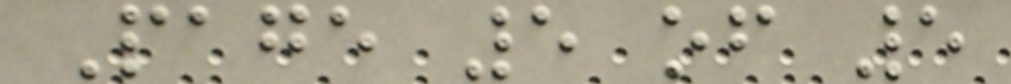Page 5 of 5
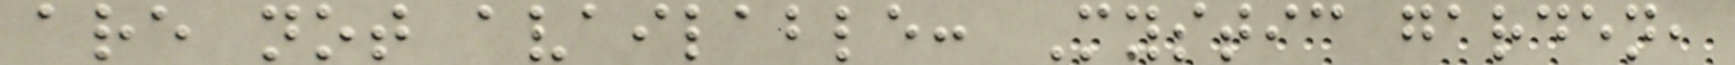are not available: Mystic garden,
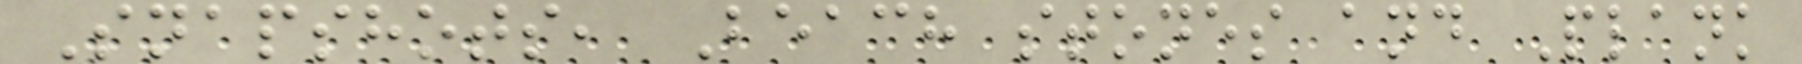Snapshots, Beach stones and Plank
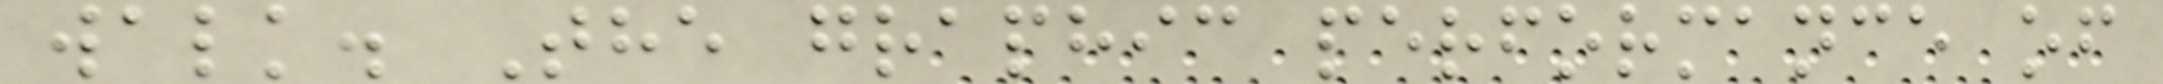walk. The graphic performance of
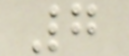7
